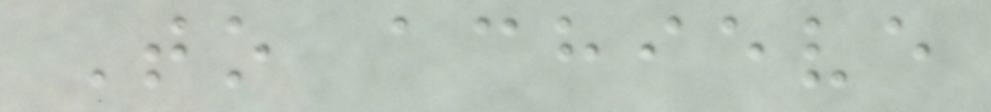To achieve
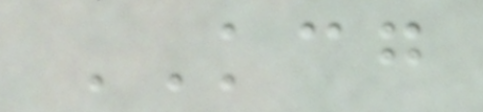KCG
